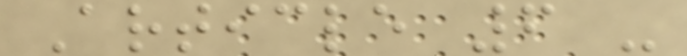Article 6 -
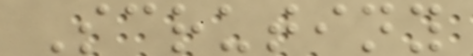Scrutiny
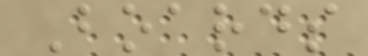Boards
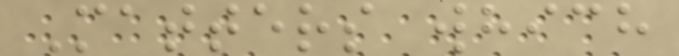Matters which
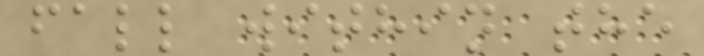fall within the
